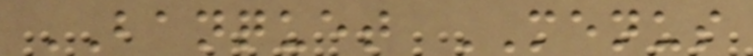BANQUET MENUS
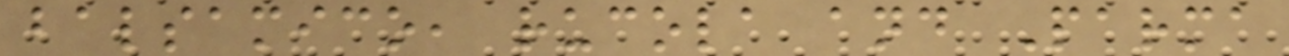balsamico, rucola and Parma
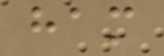ham
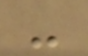-
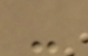-
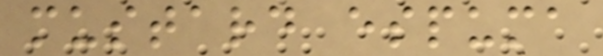mustard espuma
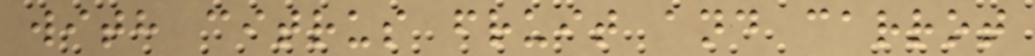with citrus fruit and carrot
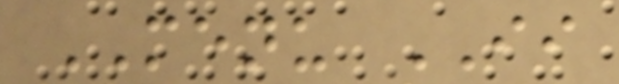MENU II
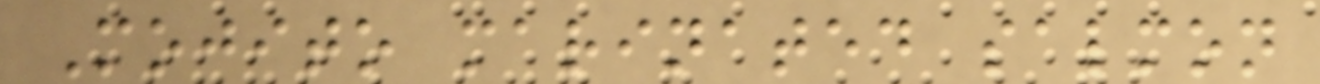Mojito marinated salmon
